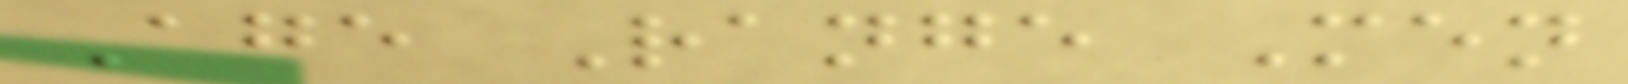Age Range Men
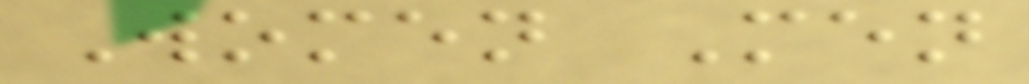Women Men
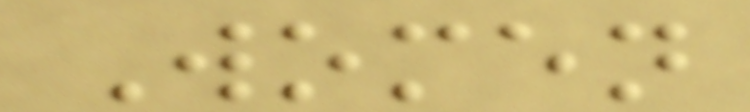Women
